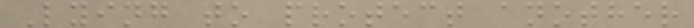Lying to protect another
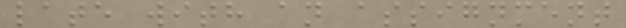late with an assignment
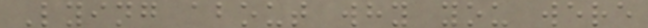Lying about why you were
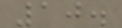10.
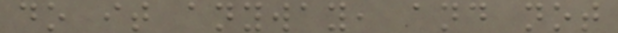do it anyway, and not
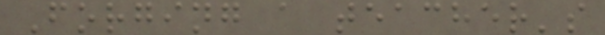Forging a teacher's
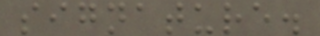signature.
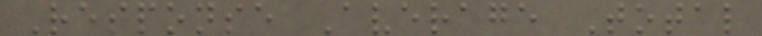Response Average Total
